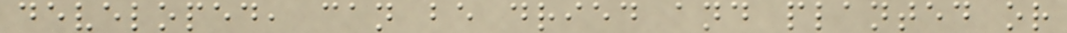developed, can be dried and planted or
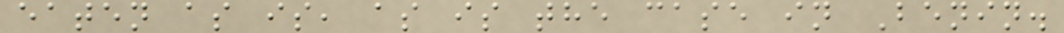eaten as is, as is the case in Benin.
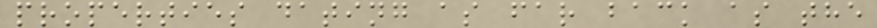properties dating as far back as the
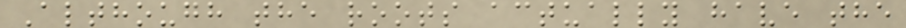Although the roots actually have the
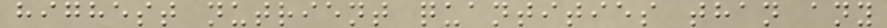highest nutrient quantities than any
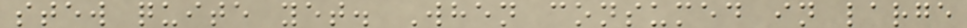stew quite yet. When consumed in large
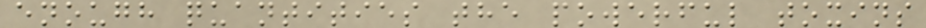enough quantities the powerful toxins
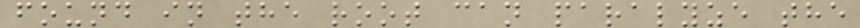found in the root can paralyze the
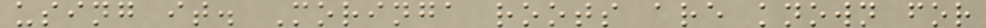using it. Moringa roots are known for
